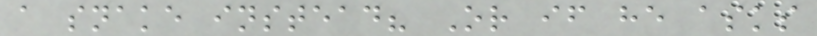a snake instead? Or if he asks
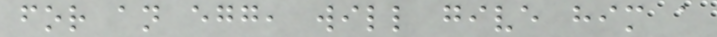for an egg, will give him a
